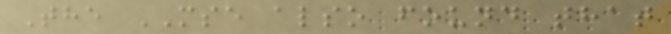The MSE also found that
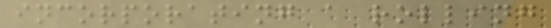incorporating a rolling
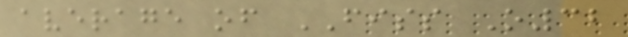average of FISS O32
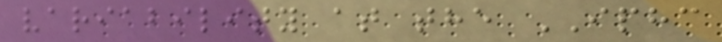variability at the IPHC
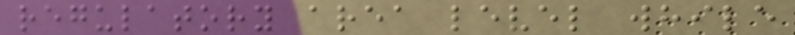regulatory area level while
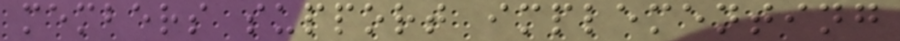members support implementing
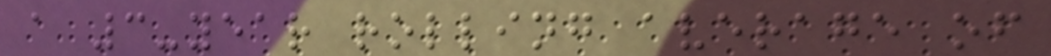a 3-year rolling average of
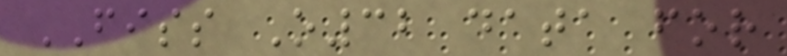FISS O32 data for
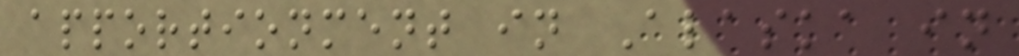apportionment in Alaska in
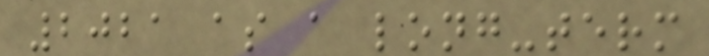2021 as a long-term
